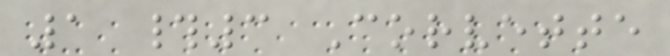1 #3 Corvette
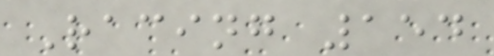Racing 154
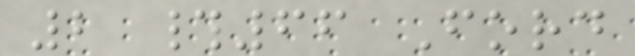2 #66 Ford
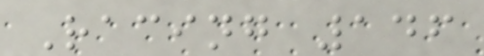Racing 146
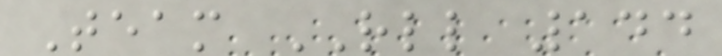Team RLL 144
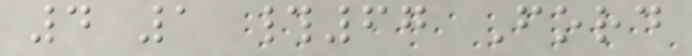4 1 #67 Ford
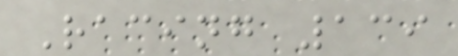Racing 139
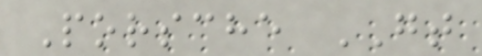Porsche GT
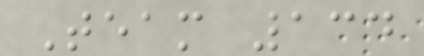Team 134
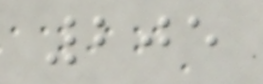205
